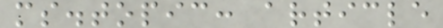ms.topic: article
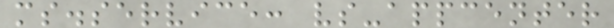ms.service: vs-appcenter
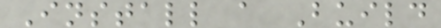Install a Build
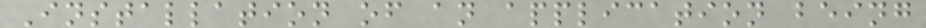Installation of an application being
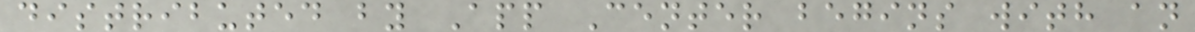distributed by App Center begins with an
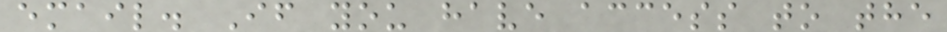email. If you have access to the
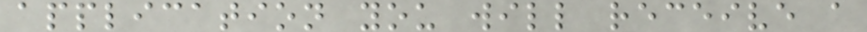application you will receive a
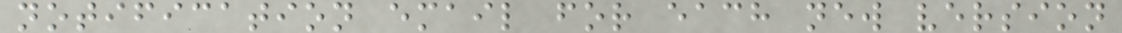notification email for each new version
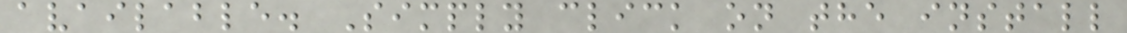available. Simply click on the install
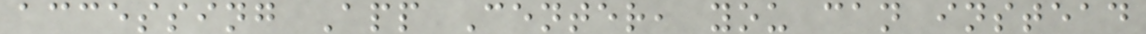accessing App Center, you can instead
